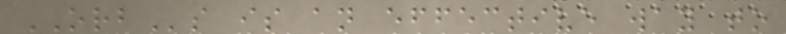ORBs is an effective way to
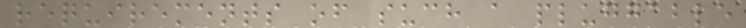requirements of such a pluggable
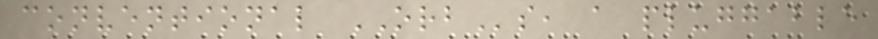conventional ORBs, a pluggable
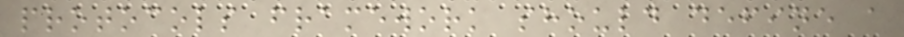protocols framework should define a
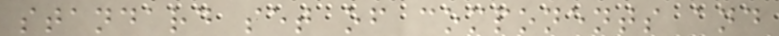standard set of components and
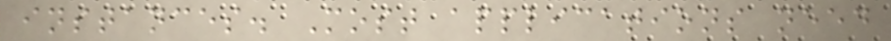instances. Most applications need
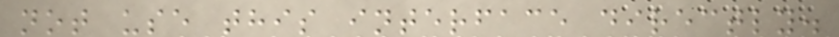not use this interface directly.
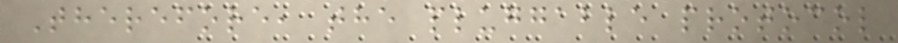Therefore, the pluggable protocol
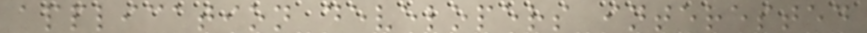application developers interested
